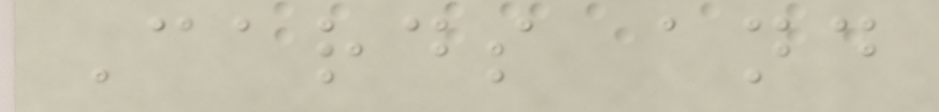Cards and
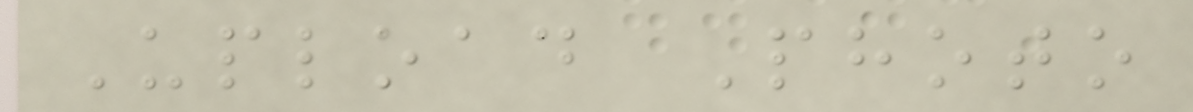Upload Photo
